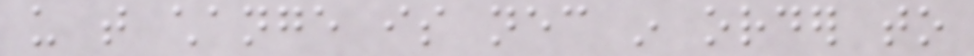us that change is necessary in order to
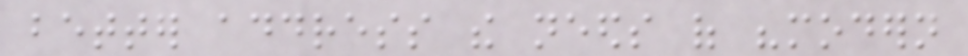better address the needs of "modern
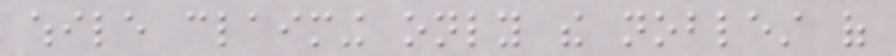while claiming only the noblest of
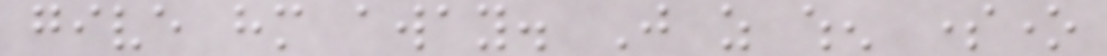give him away. Just as when someone
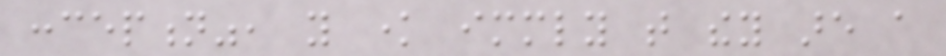conception", you know immediately that they are a
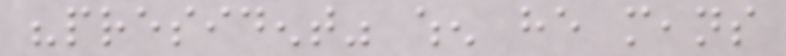"president" when he means
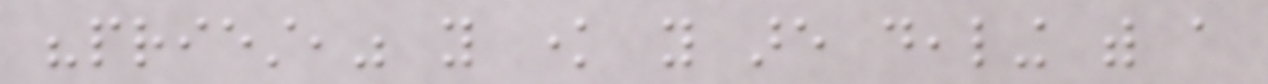"priest," you know you are dealing with a
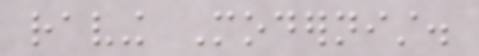raving Modernist.
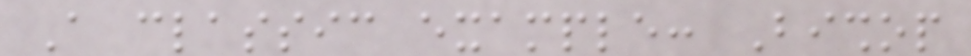A classic example: Bishop
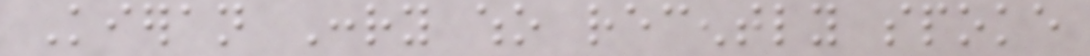Kieran Conry who recently spoke
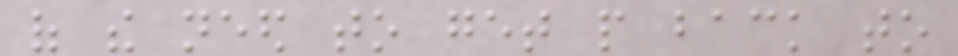of the need to get people back to
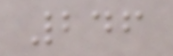246
